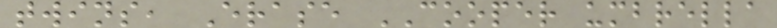twins, Erase COOPER umbrella
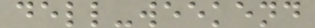dell-weekend
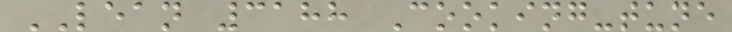LEAN 3188 Cooking-tune
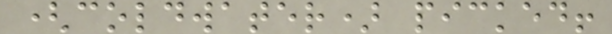(coldwater) picked!
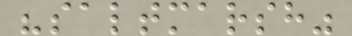"saltmarsh"
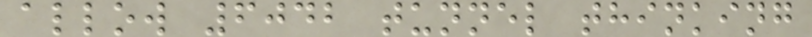allow 6042 tunnel thinking
